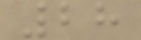28
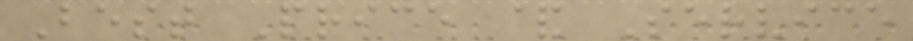Best Price & Service
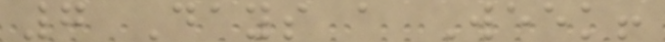7 Days a Week!
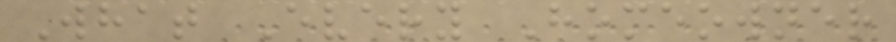What Every Homeowner
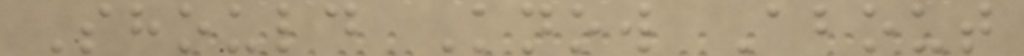Should Know About
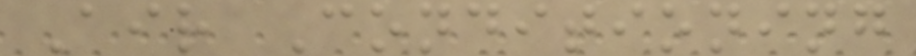Air Conditioning
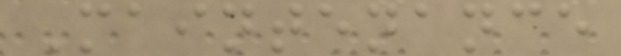Maintenance
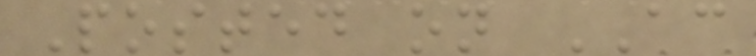Posted on AC
